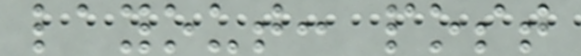layout: post
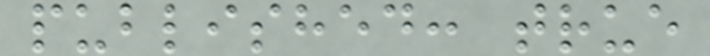published: true
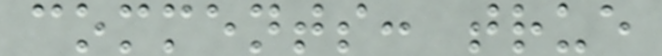comments: true
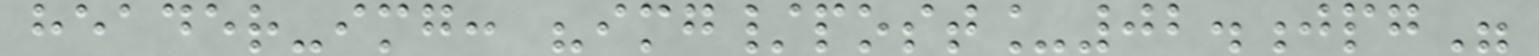header-img: "img/post_02.jpg"
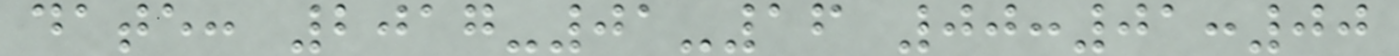date: 2017-01-16 00:01:00
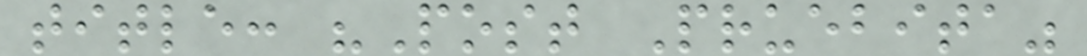title: "Post Pruebita"
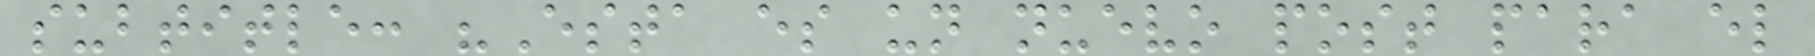subtitle: "Esta es un nuevo post para el
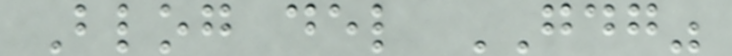Blog del GDG"
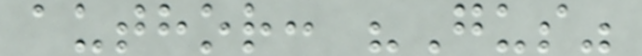author: "Gus"
